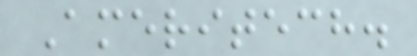Ameritech.
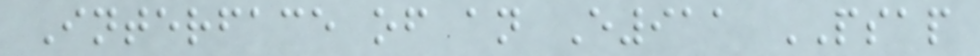Interface of an E911 PSAP
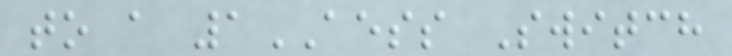to a 1AESS Switch
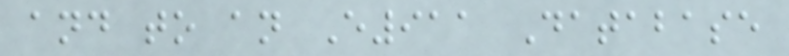and to an E911 Database
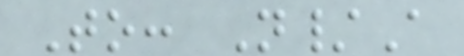To: N/A
